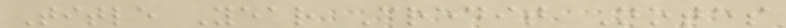Title Year Credit Notes
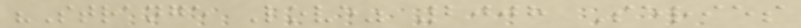"Strange Love" 2008 Series
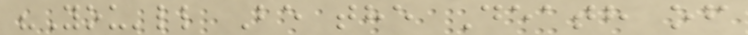"You'll Be the Death of
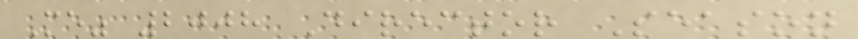Me" 2008 Director Season
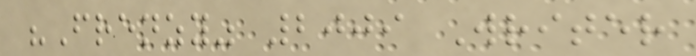"Frenzy" 2009 Writer
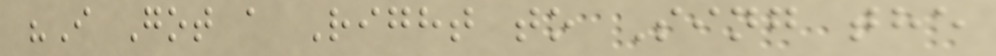"I Got a Right to Sing the
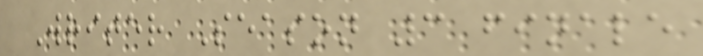Writer Season 3 finale
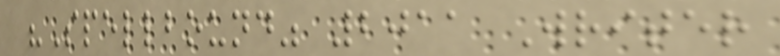"Spellbound" 2011 Writer
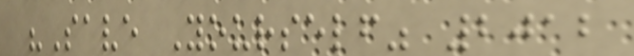"Save Yourself" 2012
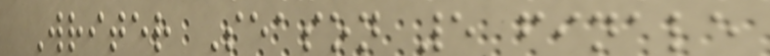Writer Season 5 finale
